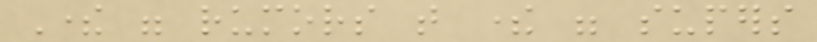There were rumors that there were supers
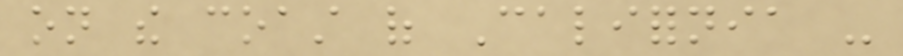on the coast of California -
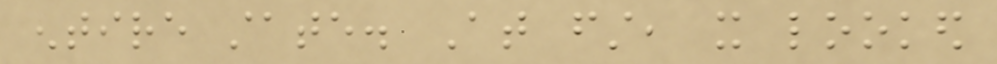entire state. At first, it looked
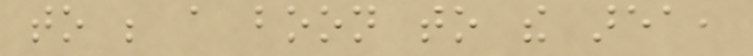to be a boon to the area,
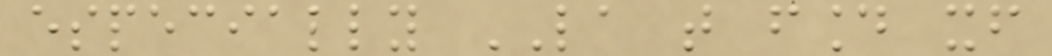especially LA that found itself
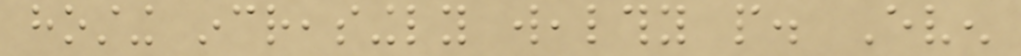hosting increasingly wealthy people. Even
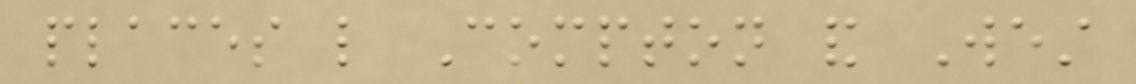places like Compton and West
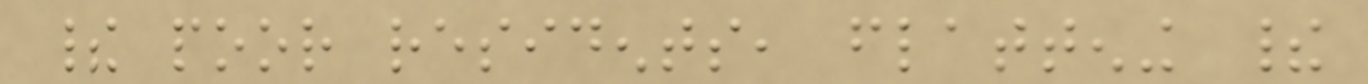their poor residents, flattening their
